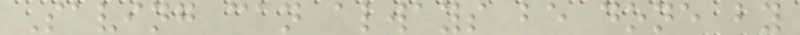Saving can always be done by
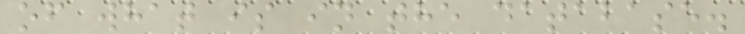of what is in the database.
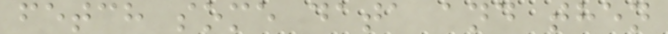fetch some data and then
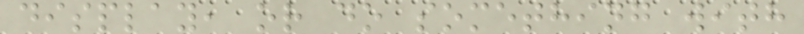display, or do something with
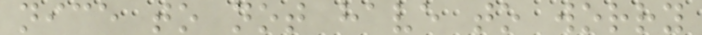nice to not have to worry
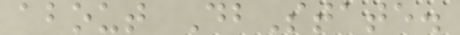about DbState.
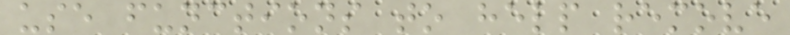use functions to help remove
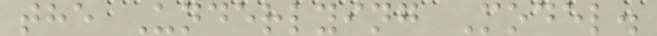the Underlying Model.
